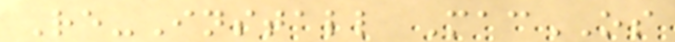Re-Install MacOS
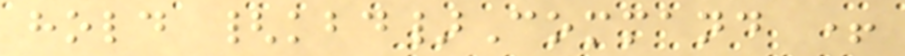hold {kbd}Command +
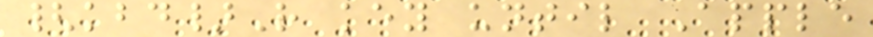{kbd}R key until Apple
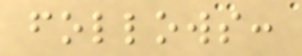follows:
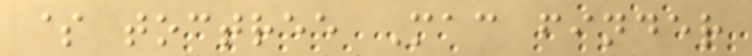$ toctree Mac finder
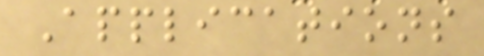Applications
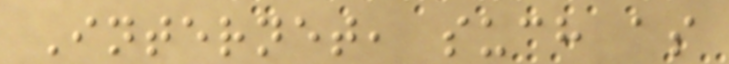Internet, such as
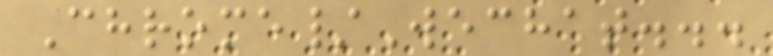Chrome/Wechat...
